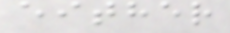either
